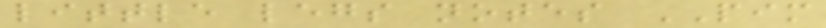little legs notes PIM
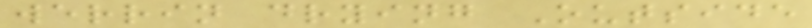werrin drying Outside
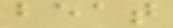beat
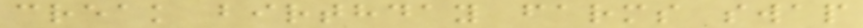creak birthday farms swap
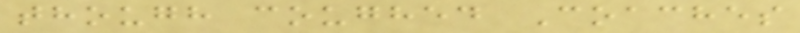though coughed Coaches
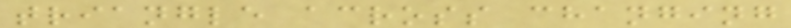triangle across changing
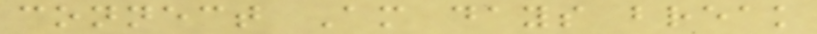connect Am days break
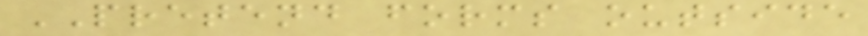PRETEND forms outside
